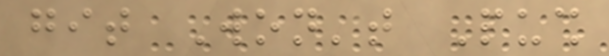git Won't Push
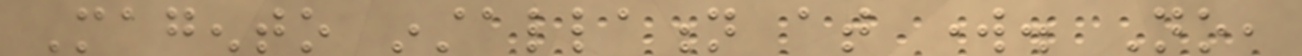Magento installation at work. No,
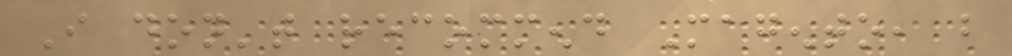I don't recommend Magento, but
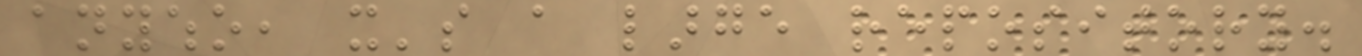anywho, it's a large repository.
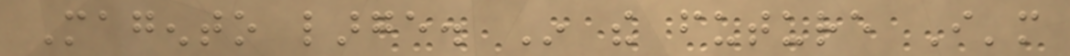Magento large. In the future I'm
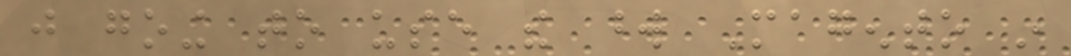just going to use the word Magento in
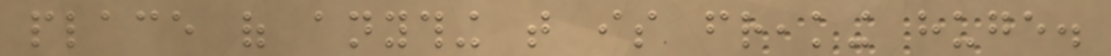place of anything that is freaking huge.
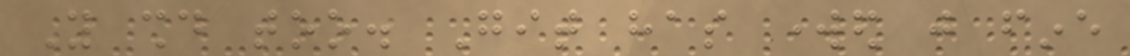You should too. Git has worked just fine
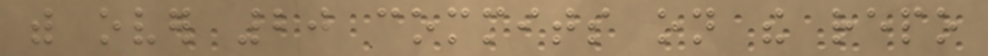with over 20 commits on the repo
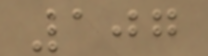107
